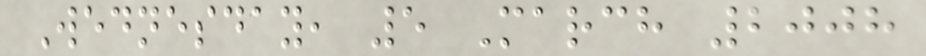Wednesday, 5 March 2008
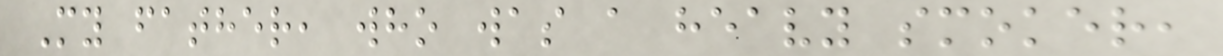My father, who was a heavy smoker,
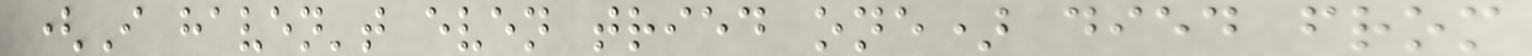(I haven't even tried one) died from
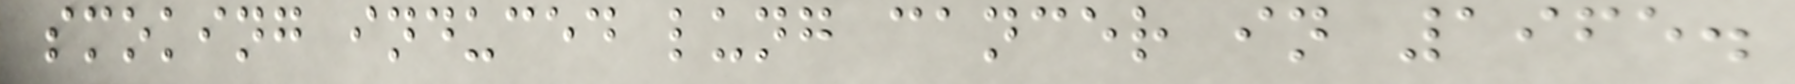smoking induced lung cancer in 1965.
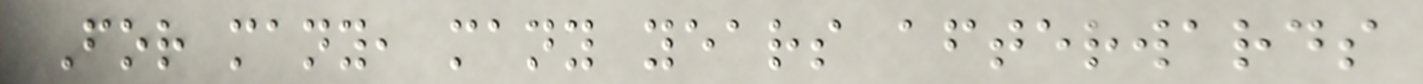For many, many years afterwards
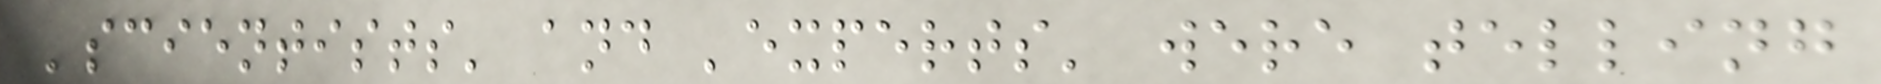'scientists' and 'experts' were telling
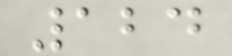124
